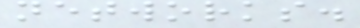networks.
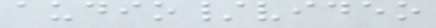audio/video
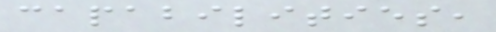capabilities,
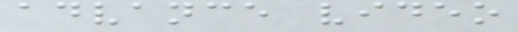advance video
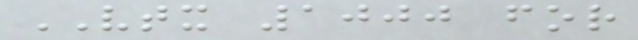VTX 1000 for
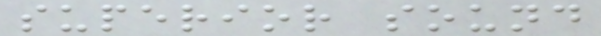superior sound
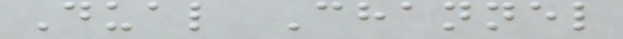Dual Channel
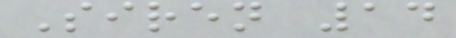Siren 14
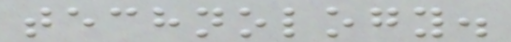technology.
